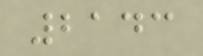2143
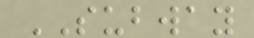SUBWAY
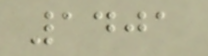1401
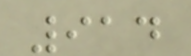914
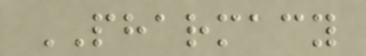PHARMACY
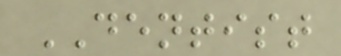DENTIST
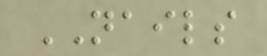NAILS
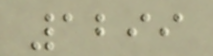1299
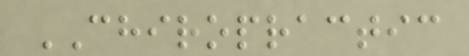CHIROPRACTIC
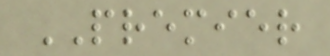PREMIER
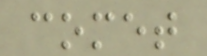comet
